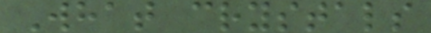What crystals
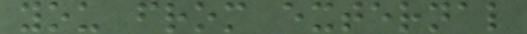you from external
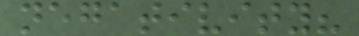negativity?
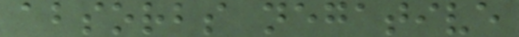absorbs negative
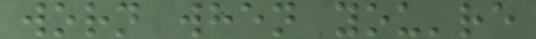worn when you're
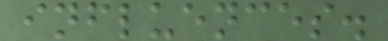influences.
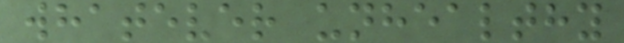whatever unhealthy
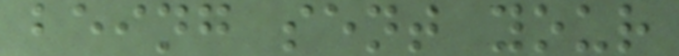being sent your
